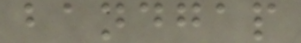bandgap
